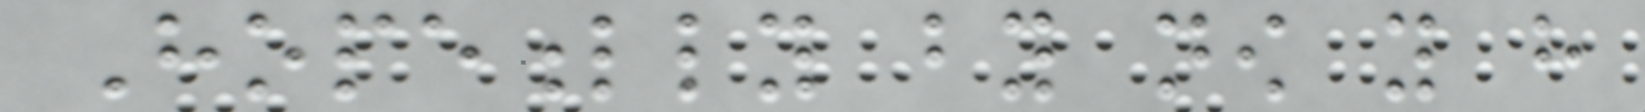Hopefully by now you have
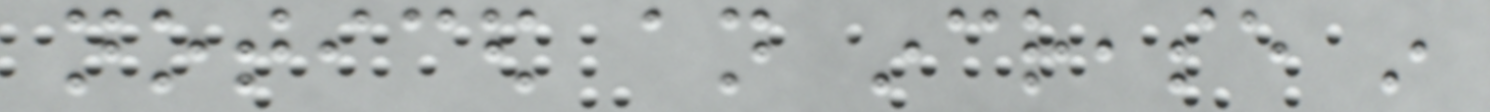noticed an increase in
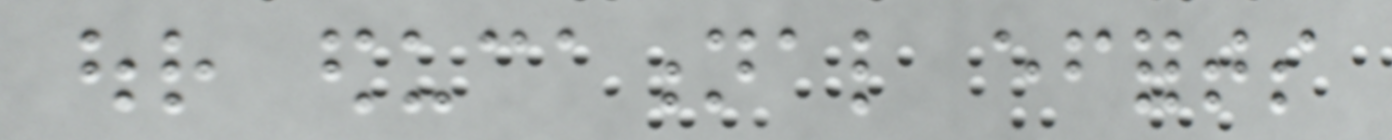our educational efforts
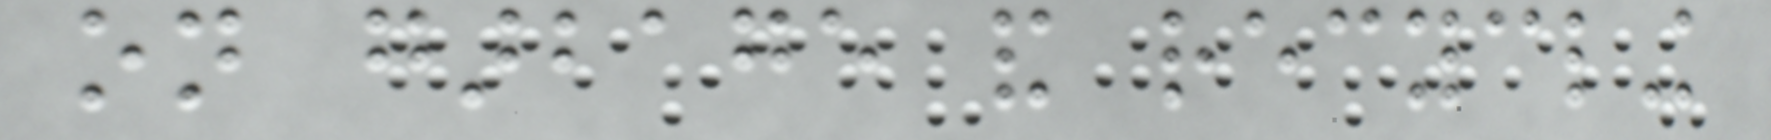on garbage and recycling
